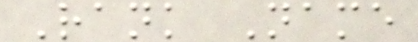Rank Name
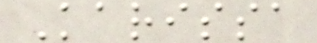Karissa
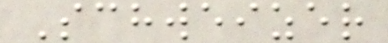Schweizer
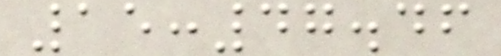15:47.46
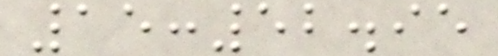15:52.95
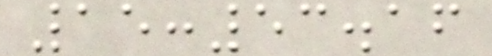15:53.16
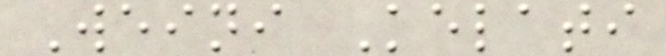Weini Kelati
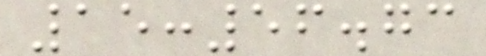15:56.73
